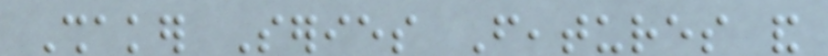Shaker Series Features and
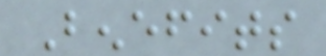Benefits
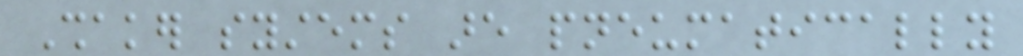Shaker systems are pneumatically
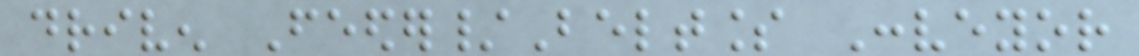driven Feeder/Beltless Conveyor
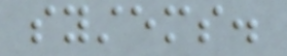systems.
